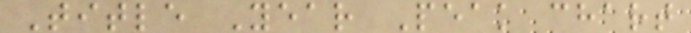Title Year Peak chart
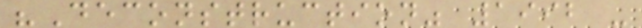"Deconstruction" 1992 -
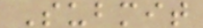Submit
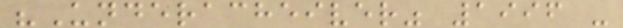"Underacheiver" 1996 -
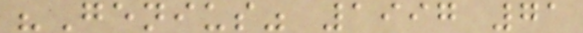"Genius" 1997 71
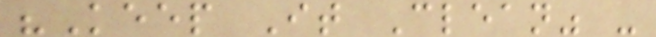"Keep It Clean" -
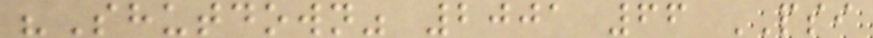"Shutdown" 2001 66 PSI
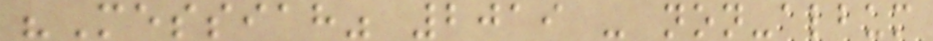"Messiah" 2019 - non-album
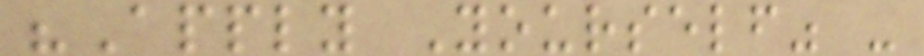"Apply Yourself" -
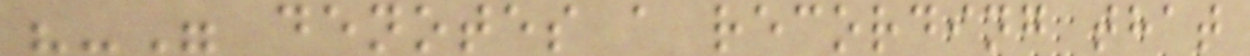"-" denotes a recording that
